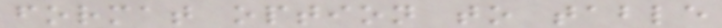format option to table
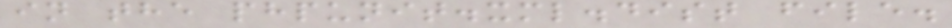in the phpunit.xml.dist file.
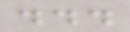...
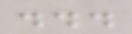...
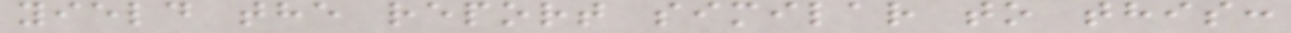yield the report similar to this:
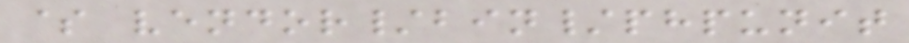$ vendor/bin/phpunit
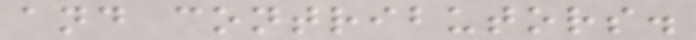and contributors.
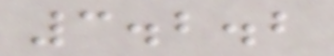3.2.2
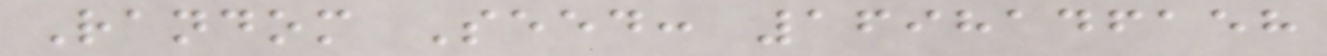Random Seed: 1698146158
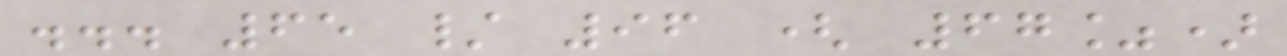... 65 / 96 ( 67%)
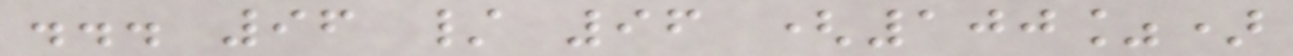... 96 / 96 (100%)
